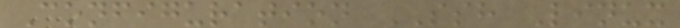Configuration SSH Linux
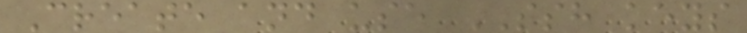Create and use SSH keys
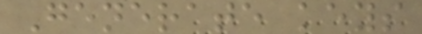Generate keys
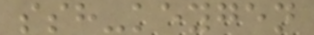ssh-keygen
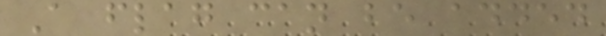A flag can be added
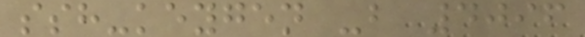ssh-keygen -b 4096
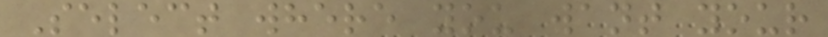Select where you want your
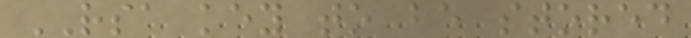RSA key to be stored
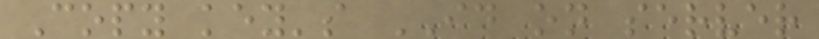Copy key's ID on server
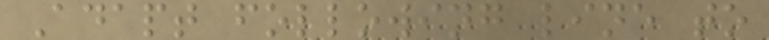Adapt following line to
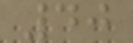40
